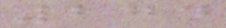274
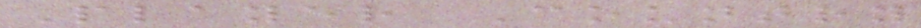Player Country
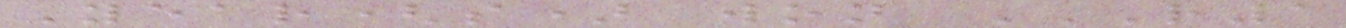Year(s) won R1
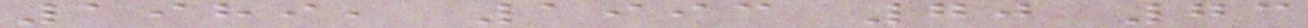1989, 1993 70 73
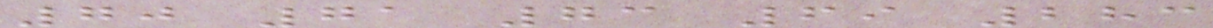70 71 73 69 283
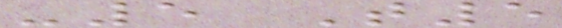-5 T5
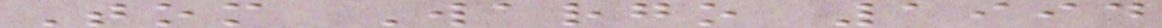Tom Wargo 1994
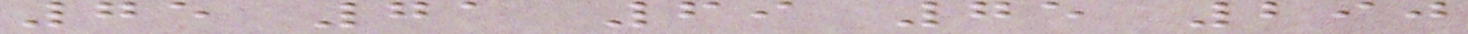75 71 69 75 290
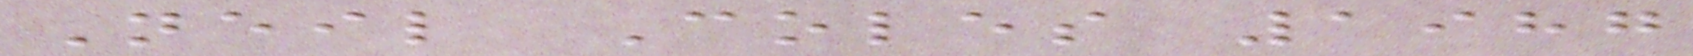Neil Coles 1987
